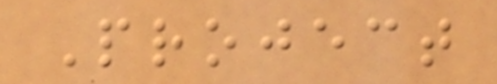Project
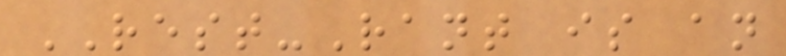REST-Rant is an
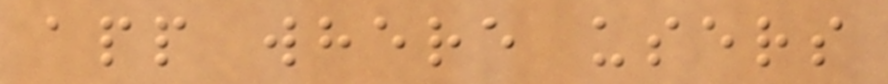app where users
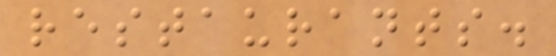restaurants.
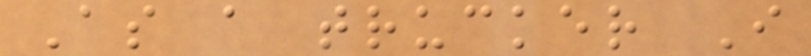As a trucker I
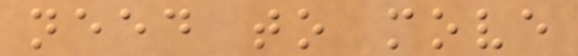need to move
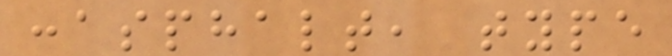:asphalt, type
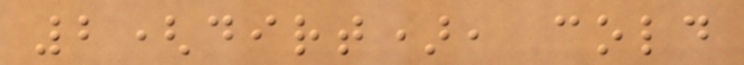2(dirt), cold
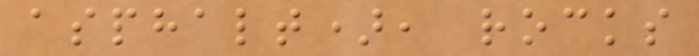asphalt), rocks
